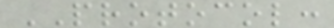PROTOCOL:
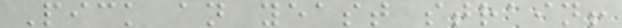Pick an yeast strain!
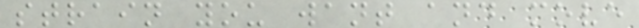strain you want and move
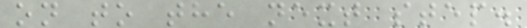on to the next step.
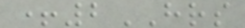+2HRS
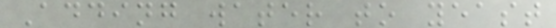Adding water to yeast
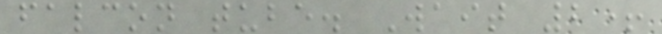falcon tube. Wait 2+
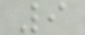9
